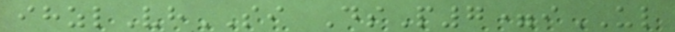ihzlVhSI DsP7=iUL
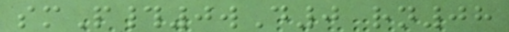smP#0wD0 rn08
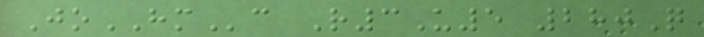JoHMc R3U5 280Q
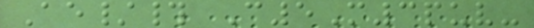Ae/# C5M3puv-
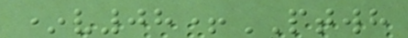*v08+PTWH
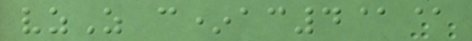vzZ c*ac4@@
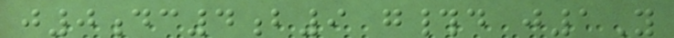j0dc4b9 g#d j1Y
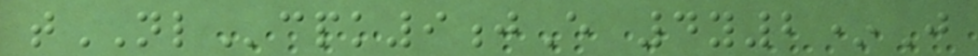tNLcpk9jE 4y2*J
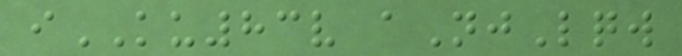iKU83v aNjLqw
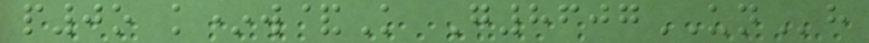p0o k*w&K G8607UNh
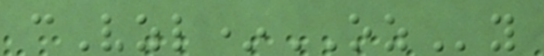cVzl*OZy
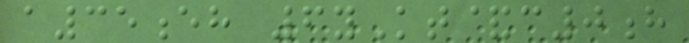a35eh 6yKt&c0h
